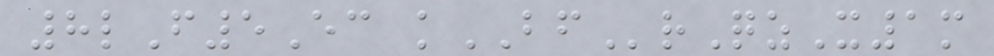8lF5Ec kBFrQzX1m
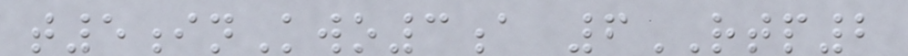t5inKwo3a 6RTP2
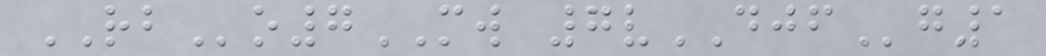RBo7MW 7vDJFg1
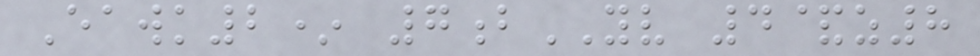Eawk2* 7bYV 4&z8
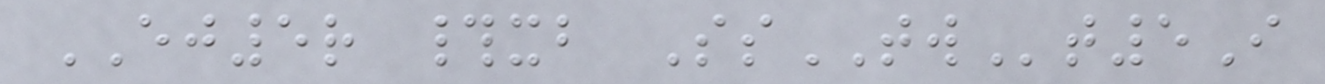EJ5r #xb SsTWt5I
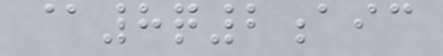@8q2aic
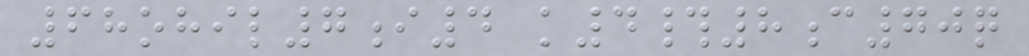68ohil7i4 k4#8c70q
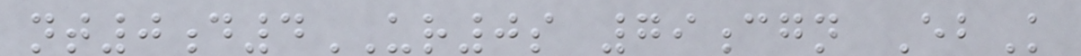nt0d4UR0s 79cgn EbK
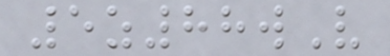5z88wV
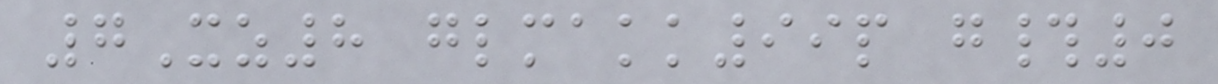7Xz8 glmakk99p g#0
